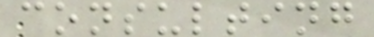consulting
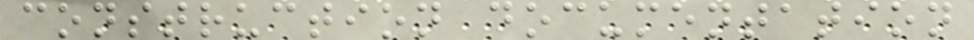construction documentation
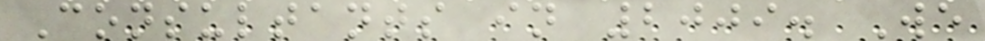Consultants in 2009. We
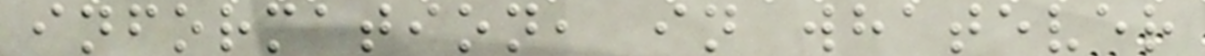information, in whatever
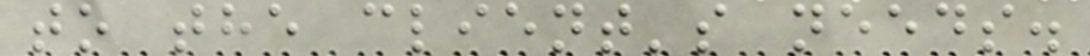to the client's needs.
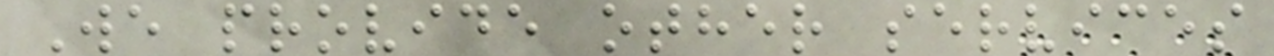We provide other services
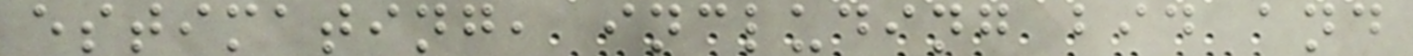estimating, including bid and
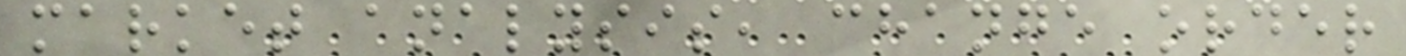market analysis, change order
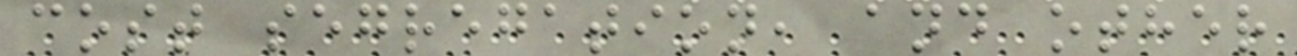cost segregation, and other
